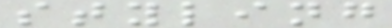styling
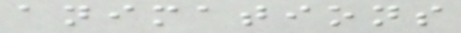animations
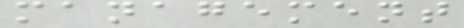management
